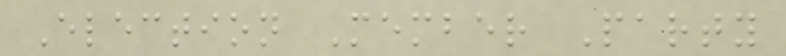Election Member Party
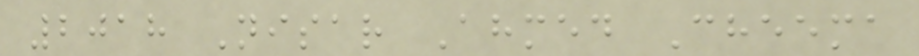2018 Nisar Ahmed Cheema
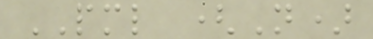PML (N)
